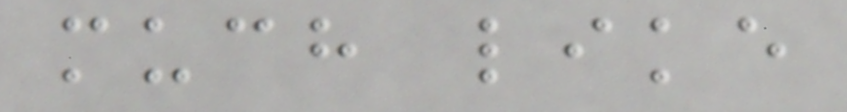much like
